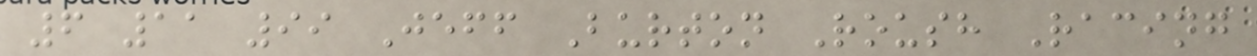6 11 99 Jeff Burton Roush Racing
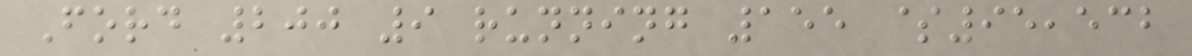Ford 200 9 running 155 $95,532
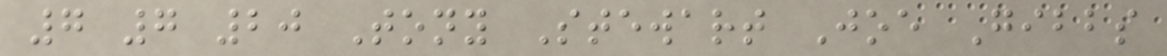7 7 20 Tony Stewart Joe Gibbs
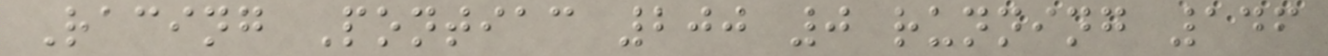Racing Pontiac 200 0 running 146
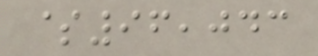$96,043
